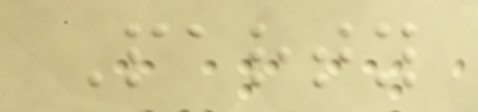Party
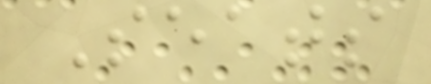Seats
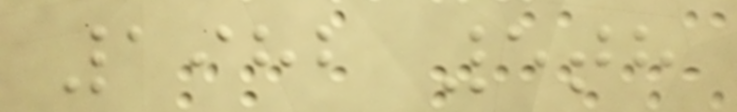1982 5th
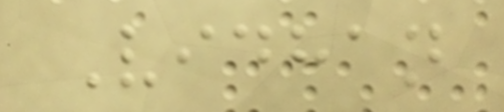Vidhan
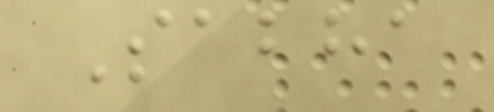Sabha
